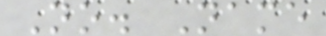No. Name
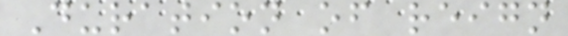Duration of reign
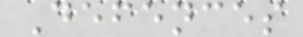Defences
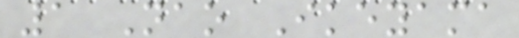1 Nao Ikeyama
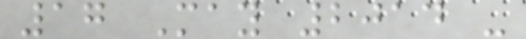17 May 2014 -
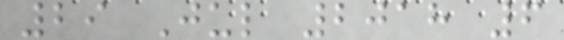29 Jul 2018 6
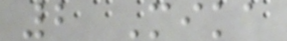2 Mika
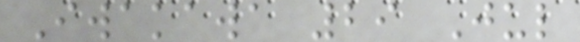Iwakawa 29 Jul
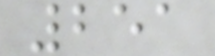251
